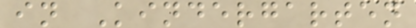in Kindergarten
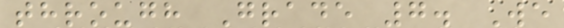through Grade 7. We
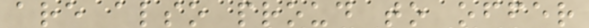are also proud to offer
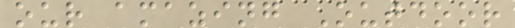our amazing Outdoor
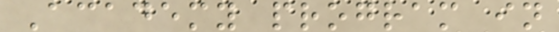Academy program in
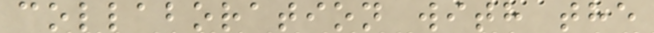collaboration with the
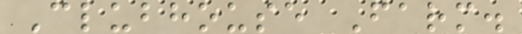Clubhouse Farm.
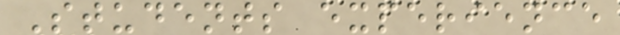Students experience
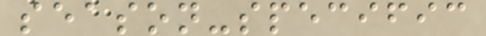season-specific
